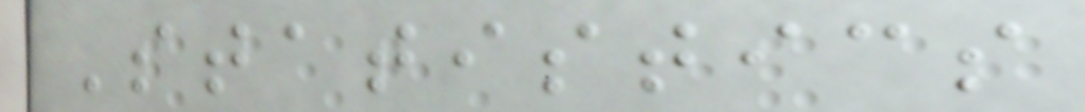Statistics
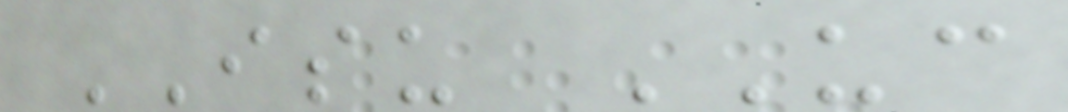ISU UC
